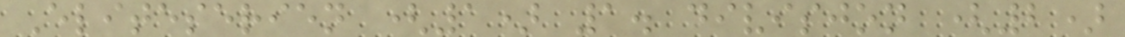Eliteserien (1) 1. divisjon (2)
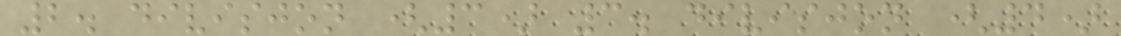2. divisjon (3) 3. divisjon (4)
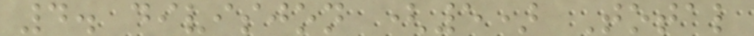4. divisjon (5) Total
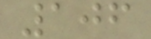106
